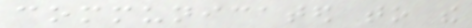communicated to the
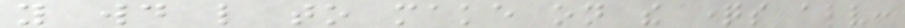you would like to make on the questions above:
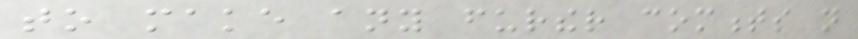to make any further comments not
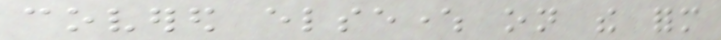covered elsewhere on the form
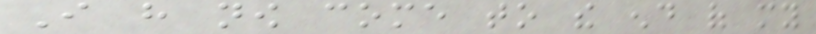I have now come to the end of my
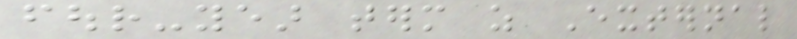four-year term as External
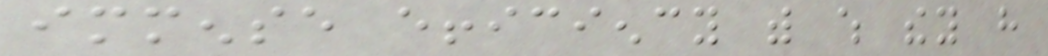immense efficiency with which they have
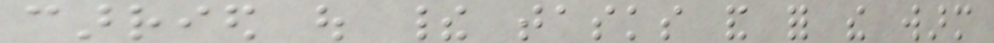carried out their tasks and for the warm
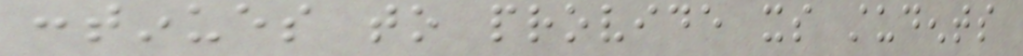continues to provide its students
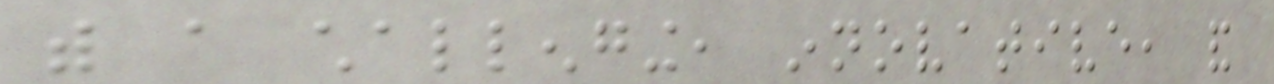with a challenging, innovative, and
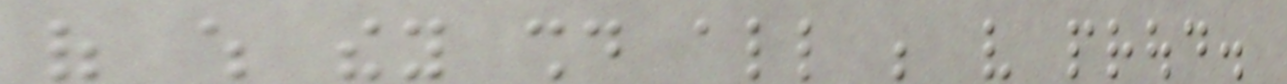of which they should all be very proud.
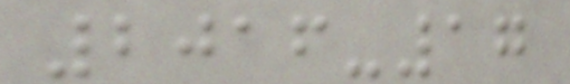2016-17
